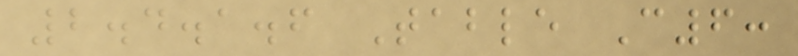2.4.1.6 Table C6:
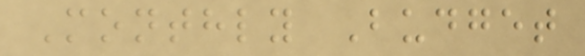Monthly Budget
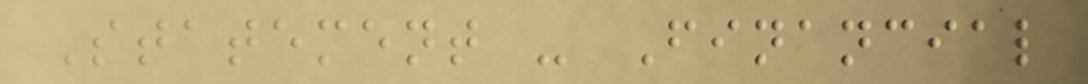Statement - Financial
